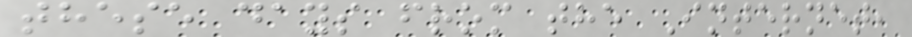these days from the Internet,
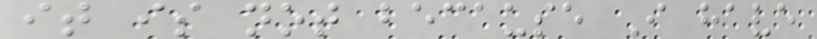it is not because I have
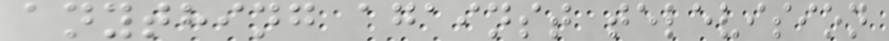anything against television
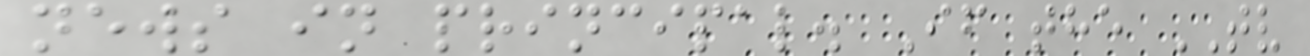news in principal. If the TV
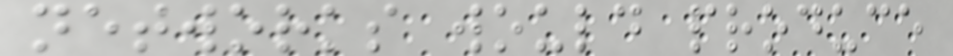networks would produce
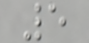5
